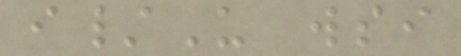i/U wsi
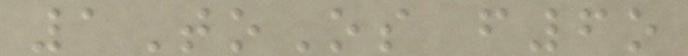1ToOs f6o
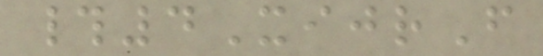#4XijrF
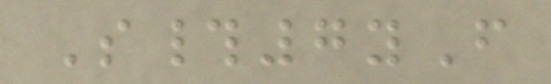S#7yF
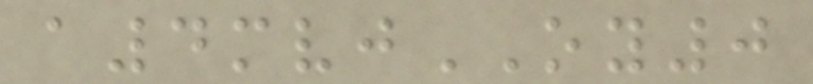a4mvjOY0
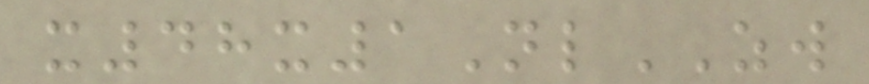x48x1NlZW
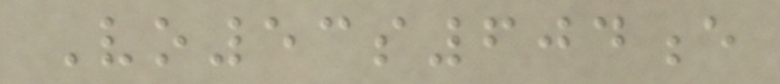Vo53s604e
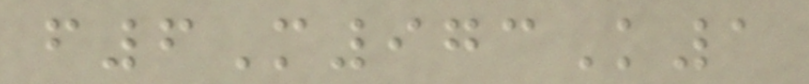f6M973K1
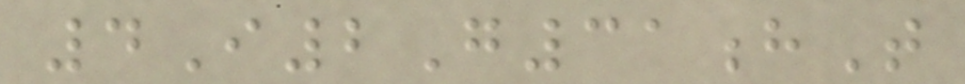4I2G31hT
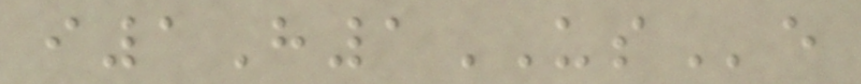i1H1USe
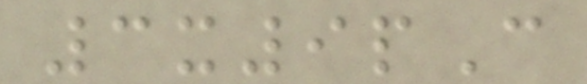3x9pC
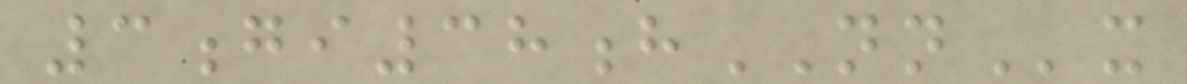3gi38hNNx
